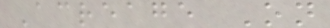Acreage On
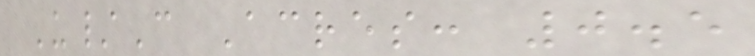U/C Acres: 0.5
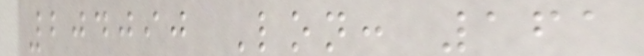204090 Lon: 161
